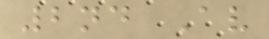2nd Av
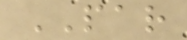PAR
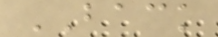BACK
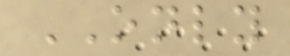ONLY
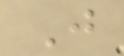J
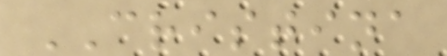CRISTINA
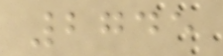2745
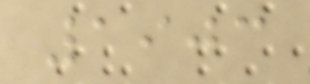1903
